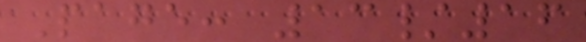Page: 13/16
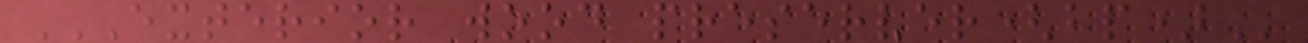EXTERIOR WOOD PRESERVER(BP)
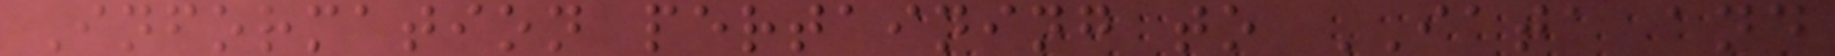Information pertaining to IATA and
